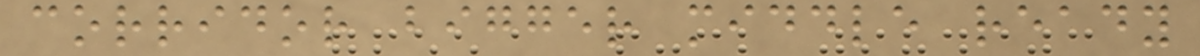corridor bigger middle ready
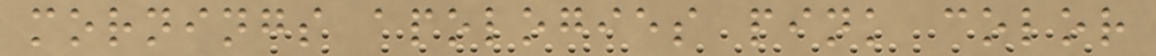mornings apologies pink color
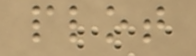plot
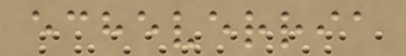echeverria
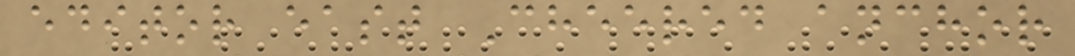editor east Cheered anchor
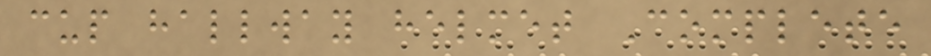cup hallway helmet Complete
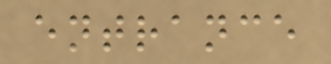entrance
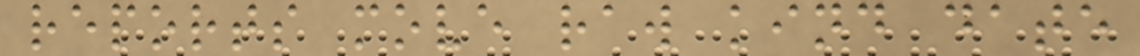reports move raw kind date
